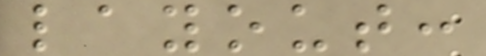layout:
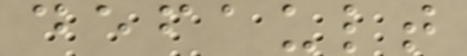default
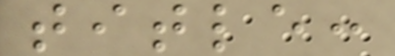title:
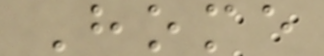Home
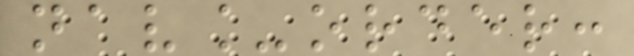nav_order:
